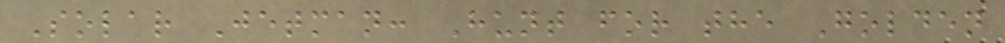Solar Jetman: Hunt for the Golden
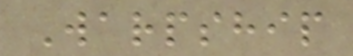Warpship
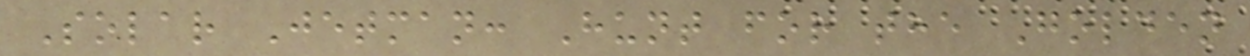Solar Jetman: Hunt for the Golden
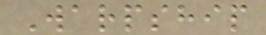Warpship
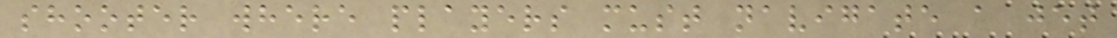shooter where players must navigate a jet
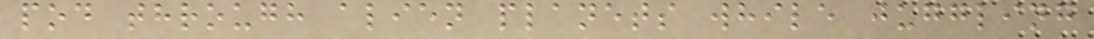pod through alien planets while juggling
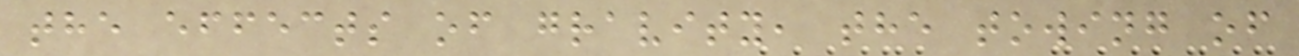the effects of gravity, the towing of
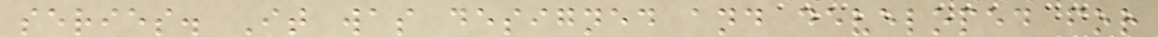series. It was designed and developed for
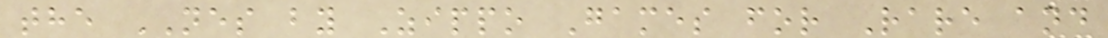the NES by Zippo Games for Rare and
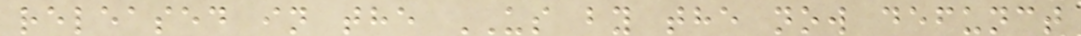released in the US by the now defunct
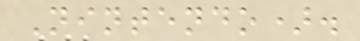Nintendo).
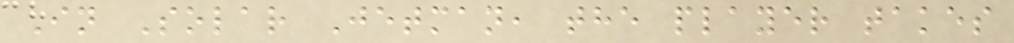In Solar Jetman, the player takes
